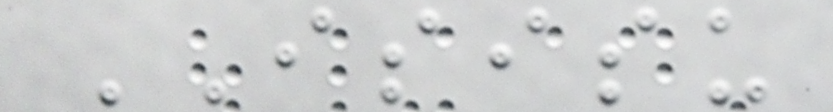ISISU
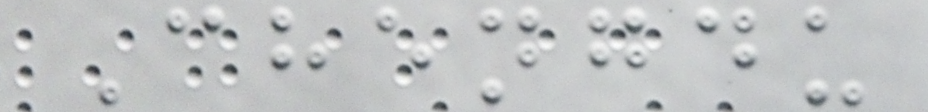Chengdu
